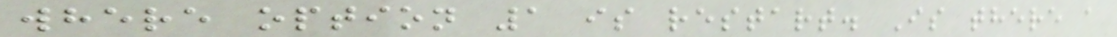where option 1 is restart. Is there a
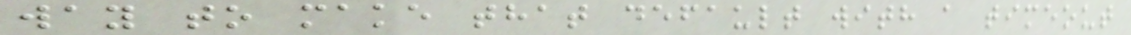way to make that default with a timeout
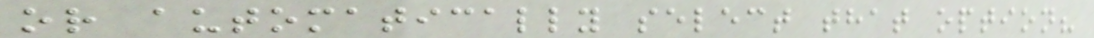or automatically select that option?
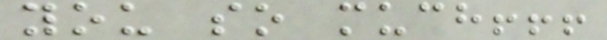you so much!!!
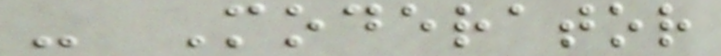- Moderator
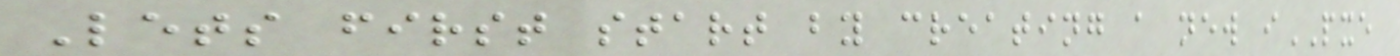Lets first start by creating a new iPXE
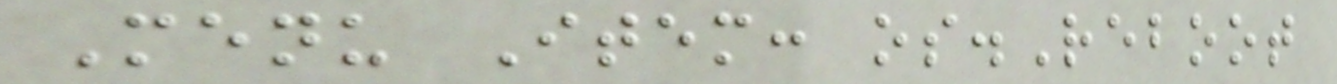Menu Item: os.Reboot
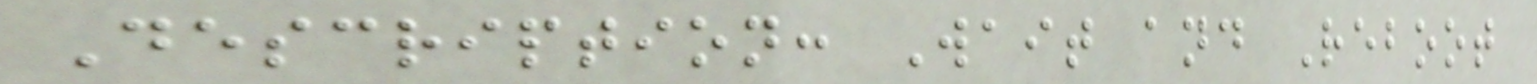Description: Wait and Reboot
